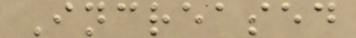Increased
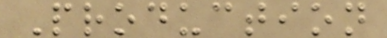Production
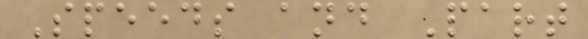Speeds and Part
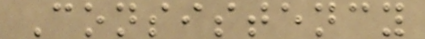Consistency
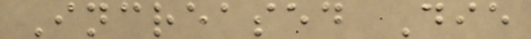Increased Die
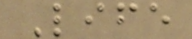Life
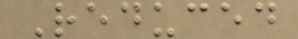Reduced
